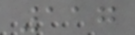117
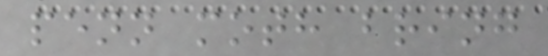penn moth bring
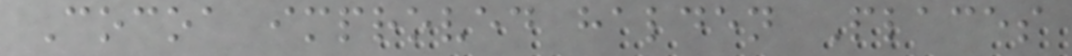Cocoa improved halden Places
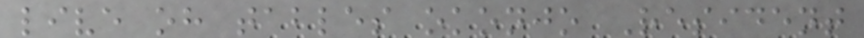live oh tables okonjo Resident
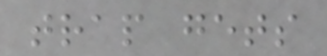trap gets
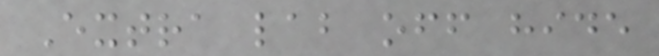Extra lab off hide
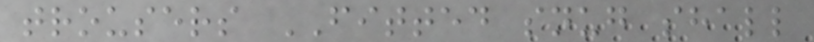trousers FITTED snug shall
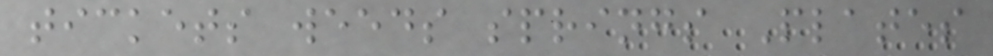tickets weeds springs Plates
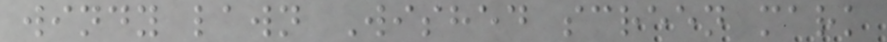windy lawn Wished screen mark
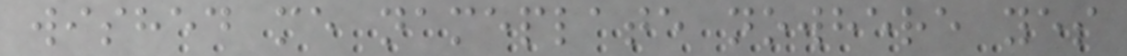wished me nameplate nowhere yes
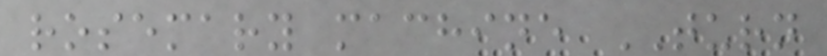rosemary machine TURN
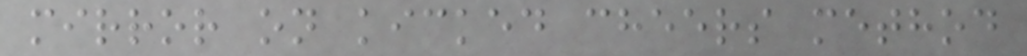mirror on kicked cheers method
